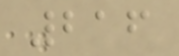216
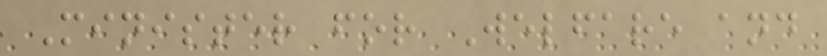Minister for Welfare and
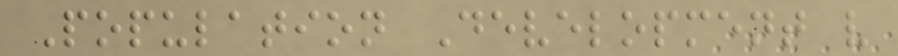Population Development v
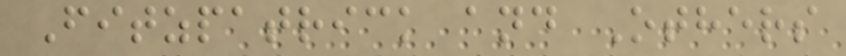Fitzpatrick and Others
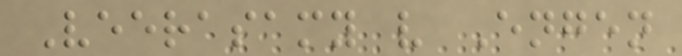Veerasamy v Engen
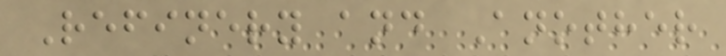Refinery and Another
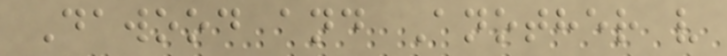Dawood and Another v
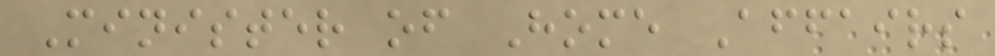Minister of Home Affairs
